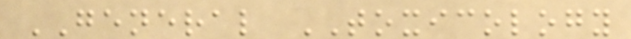GENERAL TOXICOLOGY
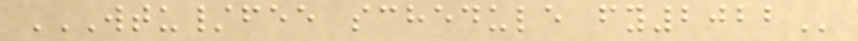WTU/FEE SCHEDULE FY2022
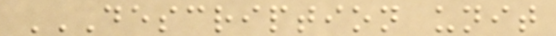DESCRIPTION UNIT
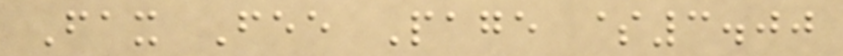Fax Fee Page $3.00
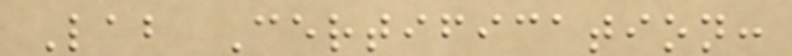Lab Certification:
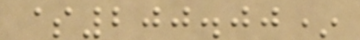$200.00*
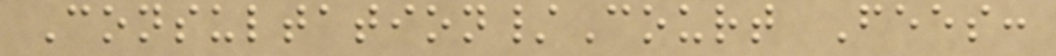Consultation/Court Fees:
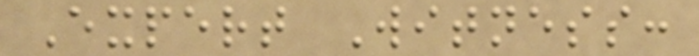Expert Witness:
